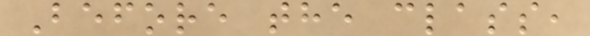Before the class,
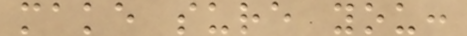make sure you:
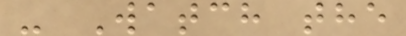- Watch the
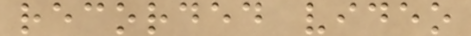recorded video
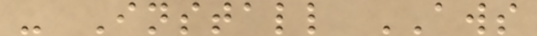- Install AWS
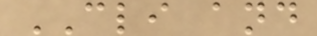CLI and
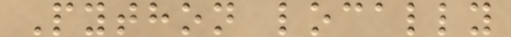Python locally
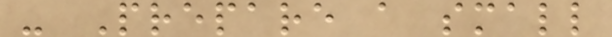- Prepare a small
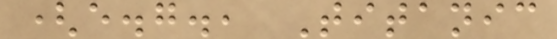(e.g., Titanic
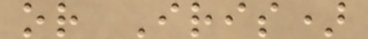or Iris)
